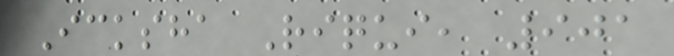Icksha Riqui, 901
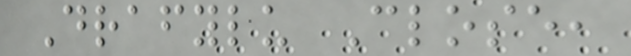Drafylu Close,
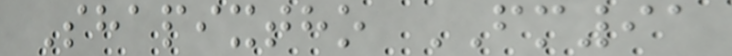Shapixtho FM91
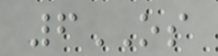6OS
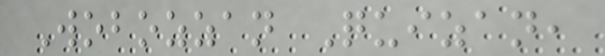Wobozzan Quizan,
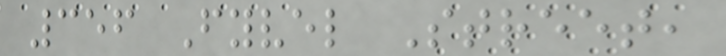356 Fyvel Street,
